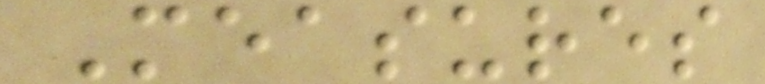Measures
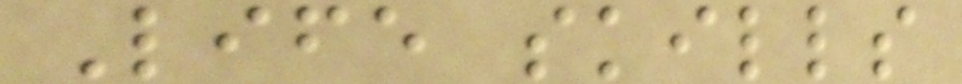Life skills
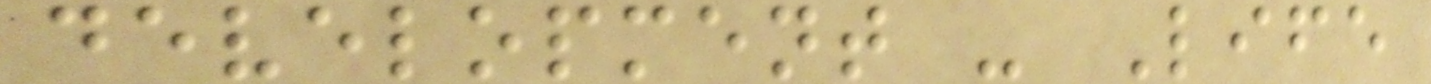development - Life
